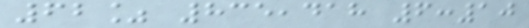62% 835,418 6:10
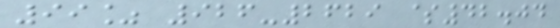99% 926-2629 $42.04
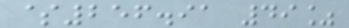$256.91 49%
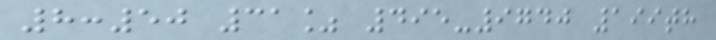8:50 31% 495-9740 199th
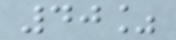40%
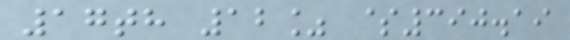17th 12% $390.19
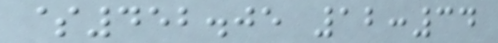$452.05 12:34
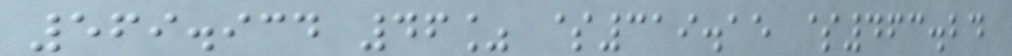569.934 46% $319.15 $463.24
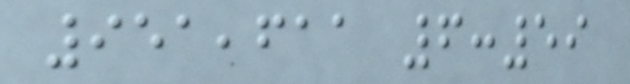951,611 6:59
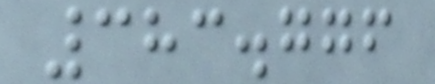383.776
